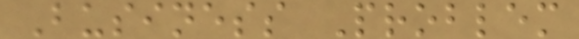Business Problem
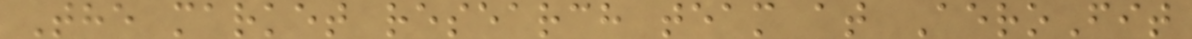The market research team at AeroFit
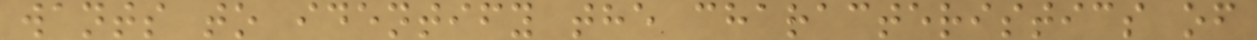wants to identify the characteristics of
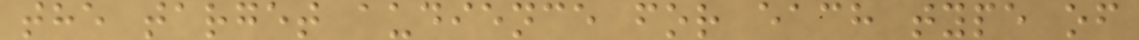the target audience for each type of
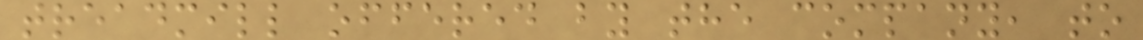treadmill offered by the company, to
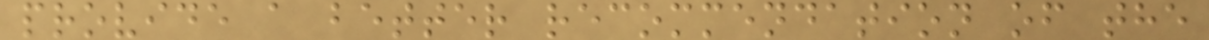provide a better recommendation of the
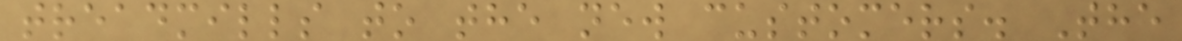treadmills to the new customers. The
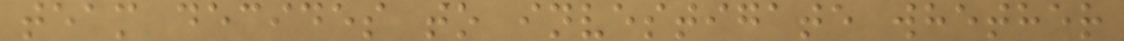team decides to investigate whether
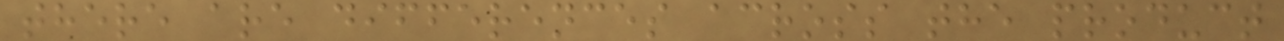there are differences across the product
